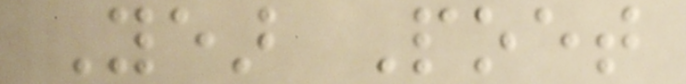Year Poet
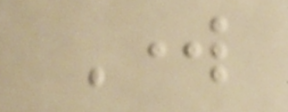Work
